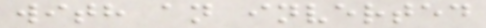with an inverted
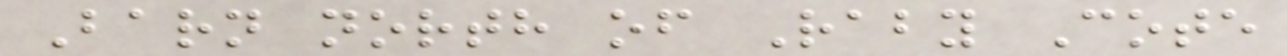Barn north of Raby Cote
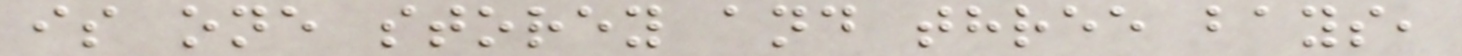is one storey and three bays,
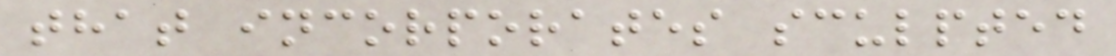that incorporates sculpted
